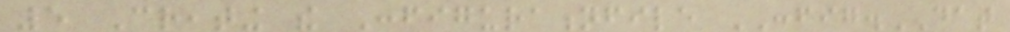5 Creating the Configurationfile CONFIG.DAT
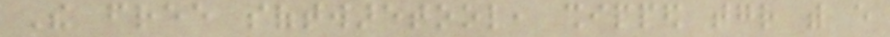The free softwaretool, shipped together with every
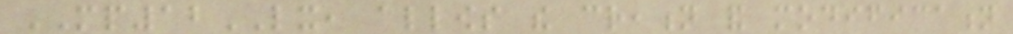MP12LX, allows the creation and modification
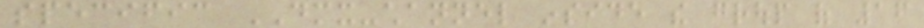specific DMX-channel inside the group of 16
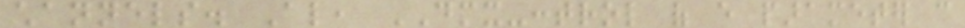channels. Also, DMX-control of every parameter can
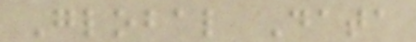Global Data
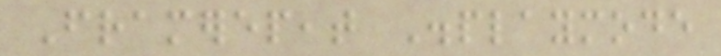Framerepeat Displaymode
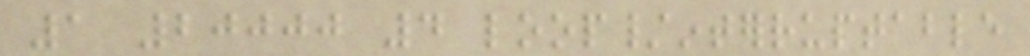1 20000 4 loop/interruptable
